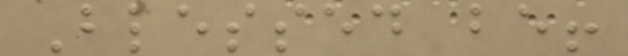Blessed be!
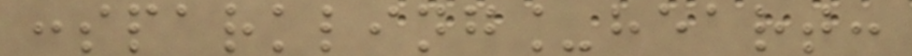:sparkling_heart:
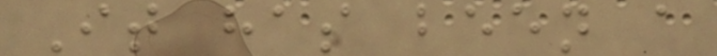It has been a
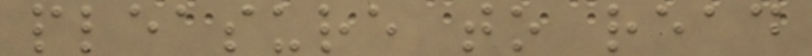pleasure to read
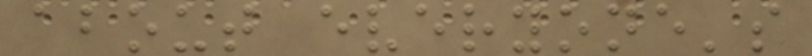about everyone's
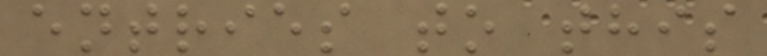entries to this
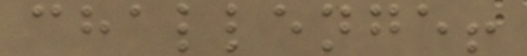challenge!
